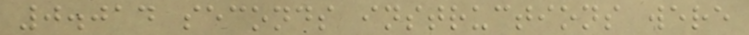0.014 seconds instructions were
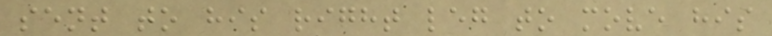sent to his right leg to move his
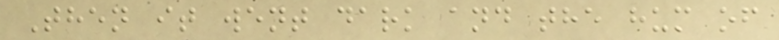Then it went dark and the hum of
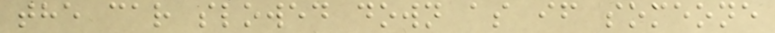the car slowed down as if someone
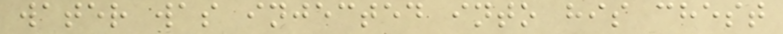water was injected into his chest
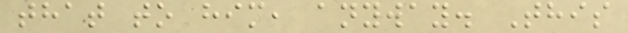that to him, anyway. This
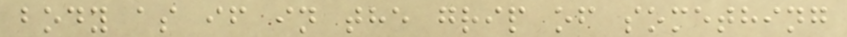body as if in the grip of something
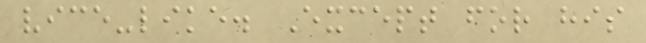vice-like. Except for his
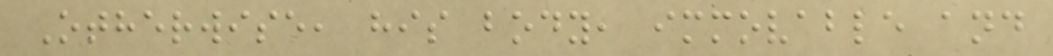Otherwise, his body, immovable and
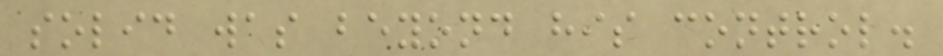solid was beyond his control.
